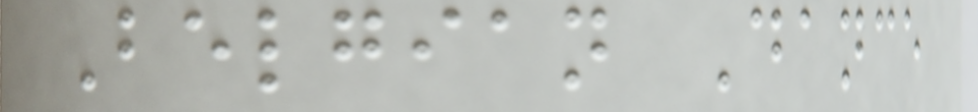Belgian Dance
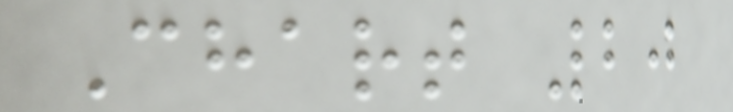Chart 20
